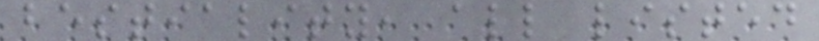bestiality, all listed
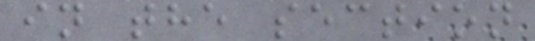in the section
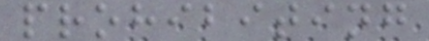prohibiting
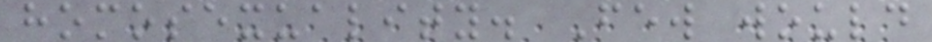homosexuality. Few would
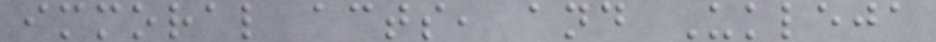immoral acts, and Ukleja
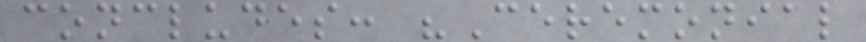concludes: "Ceremonial
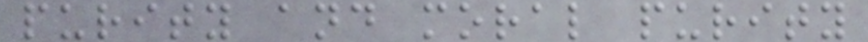purity and moral purity
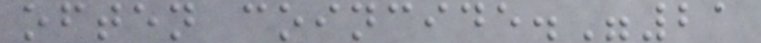often coincide."21
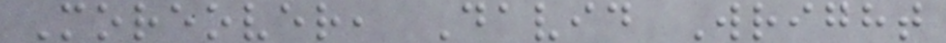Moreover, David Wright
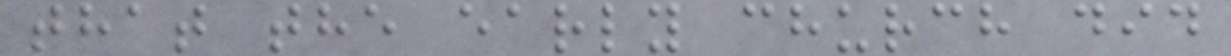that the early church did
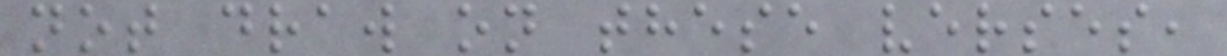not draw on these verses,
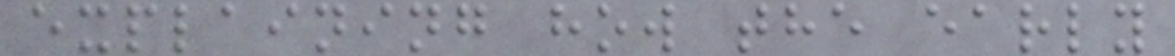explaining how the early
